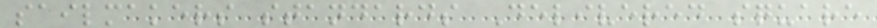sailmakers standards Delivered square
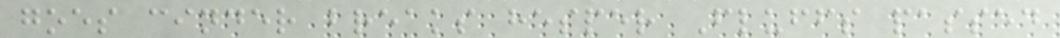goes cinder breaks hesper Fluffs passed
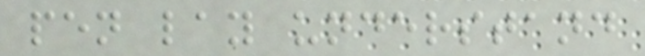pen lay understand
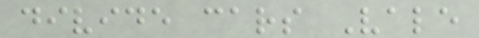divide cars Vale
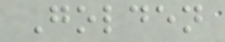Golden
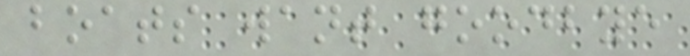boats want goodbye
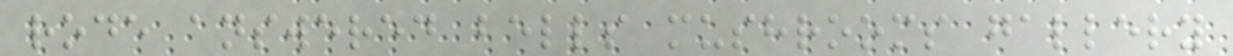rode answered bells mushrooms gallery
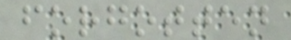forgotten
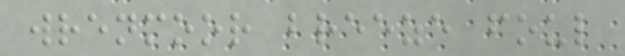wrenmoor breeze foul
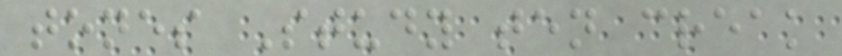tones Study ten creak
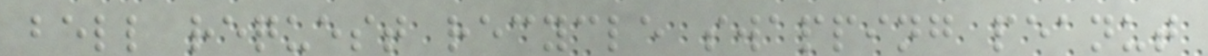bell request recycle swapping peanut
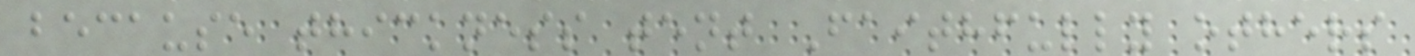because thickness tent Faithfully others
